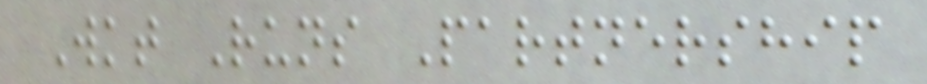Wkt Runs Partnership
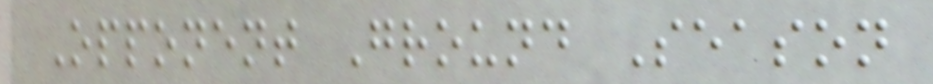Opponent Ground Season
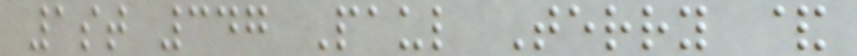1st 347 Paul Terry &
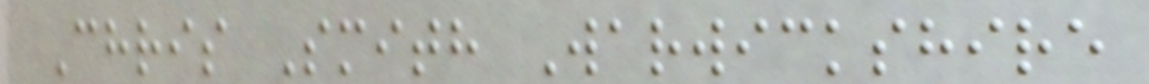Chris Smith Warwickshire
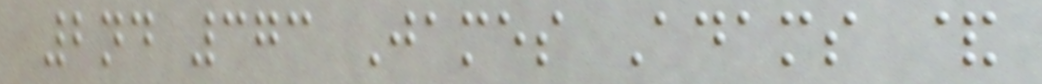2nd 373 James Adams &
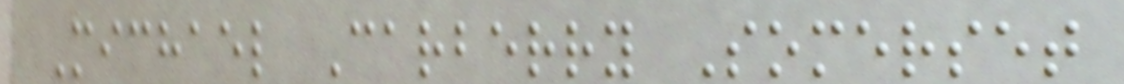Michael Carberry Somerset
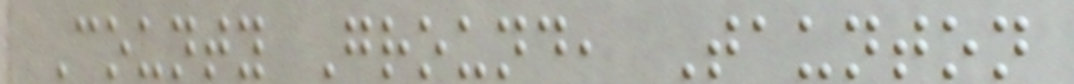County Ground, Taunton
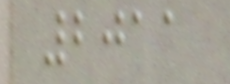2011
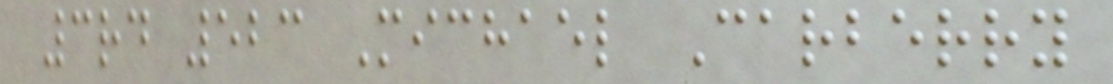3rd 523 Michael Carberry
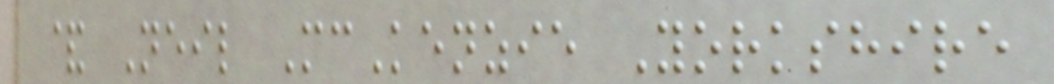& Neil McKenzie Yorkshire
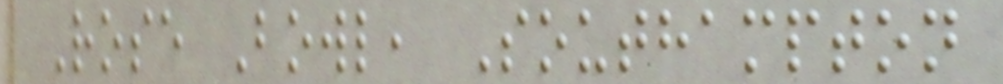Rose Bowl, Southampton
